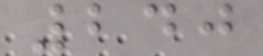240
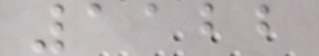1122
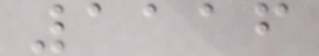1116
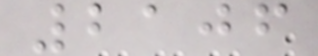2106
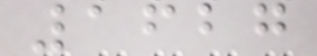1627
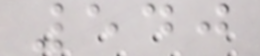540
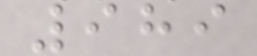989
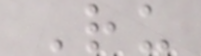Ru
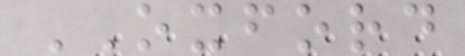OXFORD
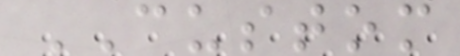CUSTOM
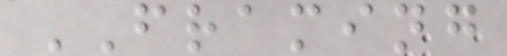FRAMING
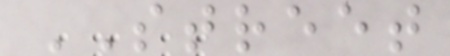STREET
